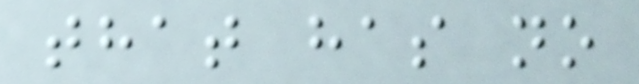that has no
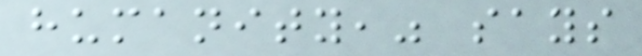humanity," says
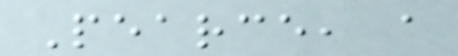Pearce, a
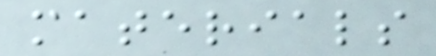materials
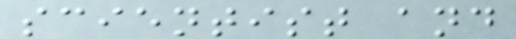scientist and
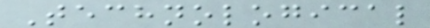Technological
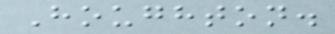Houghton.
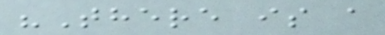"There is a
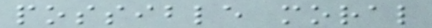possible moral
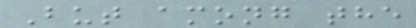But among the
